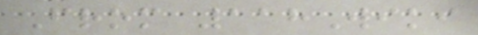From 118Wiki
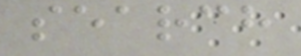search
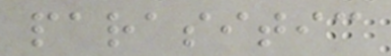parasitic
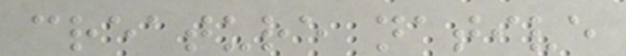creature native
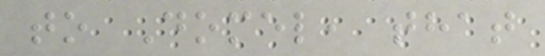to Domel, that
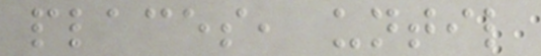places, until
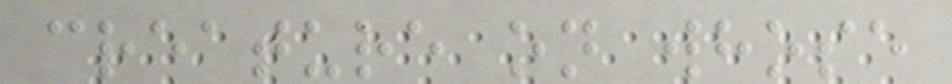creature on whose
